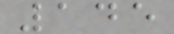145
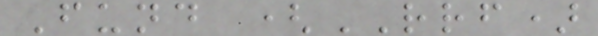Fund (RRF)
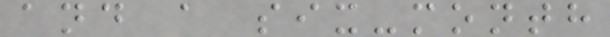and a six-month
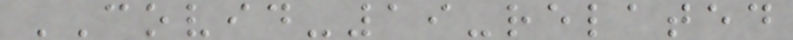COVID-19-related
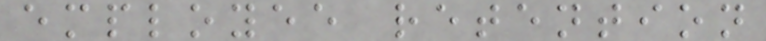employee retention
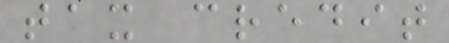tax credit
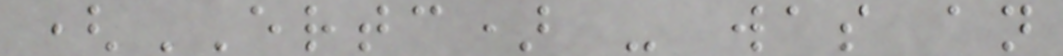(ERTC) - was an
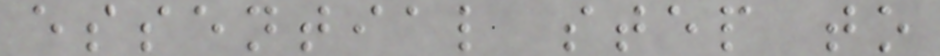essential step to
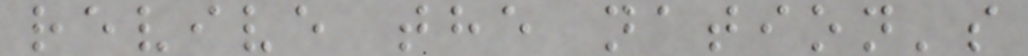revive the nation's
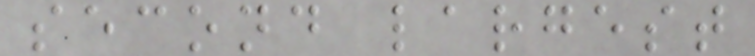second largest
